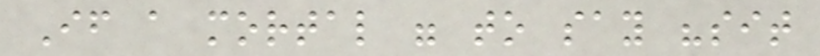If a mortal were to say "sit
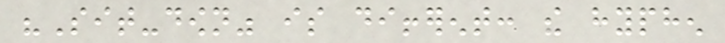"Sit-down" is different: the hyphen
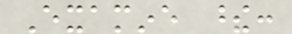Examine these:
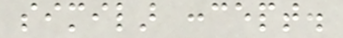similar concept.
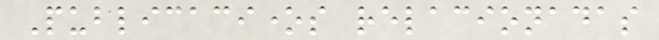Publicaciones relacionadas
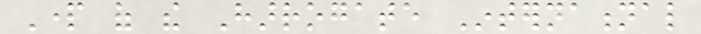Part of the Harrogate International
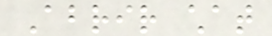Abrir chat
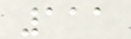111
